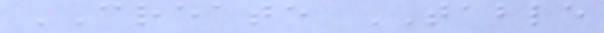CREATE TABLE
